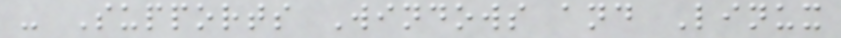- Supports Windows and Linux
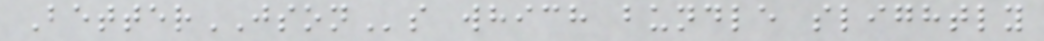BetterJSONs which bundle slightly
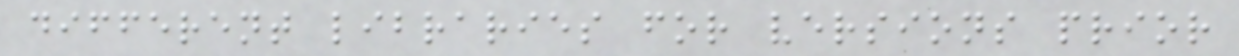different libraries for versions prior
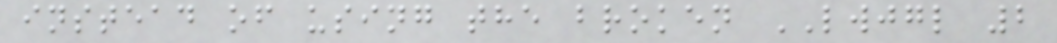instead of using the broken LWJGL 2
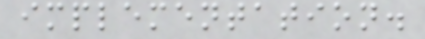implementation.
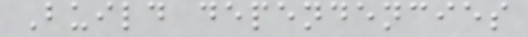Build dependencies
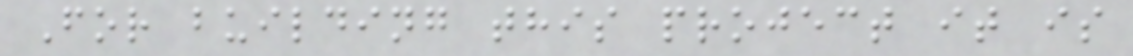For building this project it is
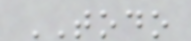TODO
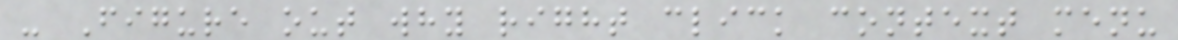- Figure out why right click context menu
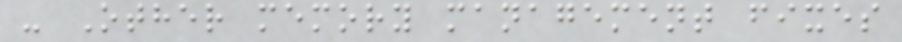- Other memory management fixes
